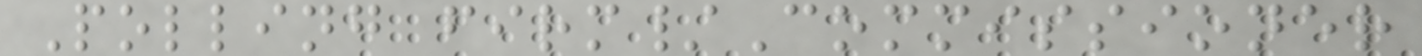Polling firm/Commissioner
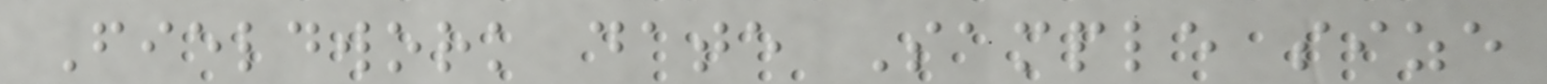Fieldwork date Sample size
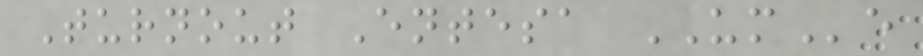Turnout Entesa UMe
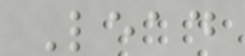Lead
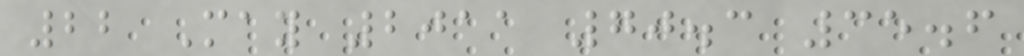22 May 2011 70.3 35.6
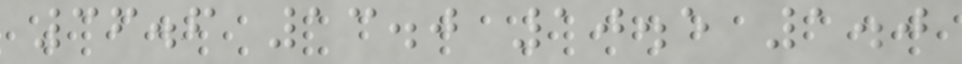36.6 13.0 10.5 1.0
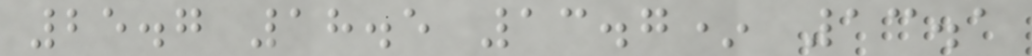25.7 18.5 13.7* 13.1
